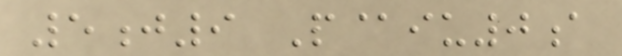5j9 P@iu0a
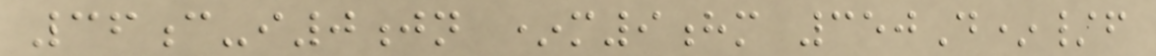36c-i0jn *m9hm 350D*/f
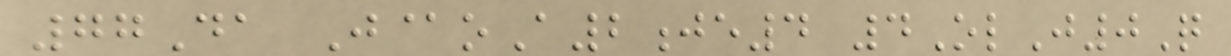77Da J@oA2je4 4OlJ0Q
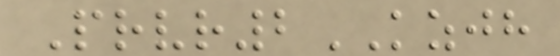Prvr2KZJH
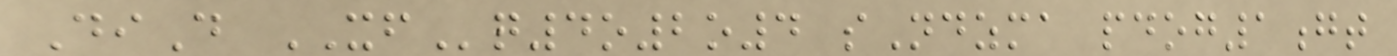DiD XFq4o2o4 sNdzma pdog1gt
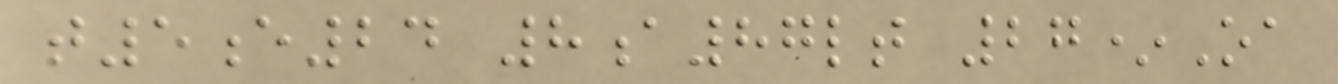t5e24 8a87lt 27*Oa
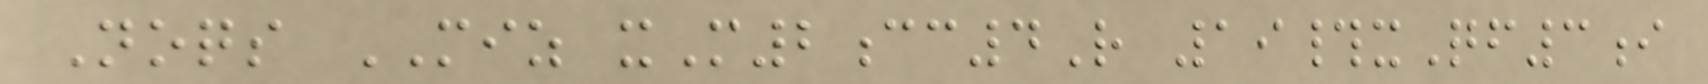Noqs MIZ xM2cc4R 19#xQf3i
